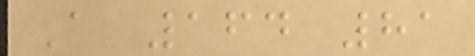A 164 81
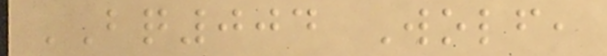BQ004 Wolf,
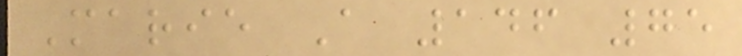Marie A 146 75
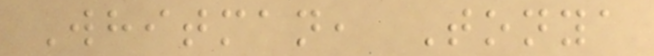Whitman, Tonya
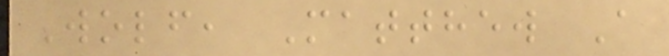Wolf, Matthew A
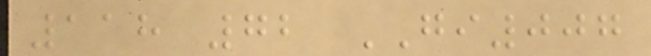118 72 GI007
